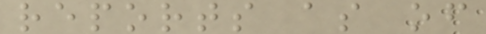reports as of
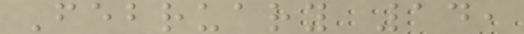February 14,
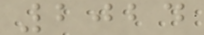2024
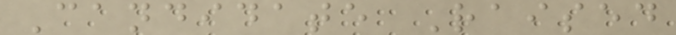Candidate Raised
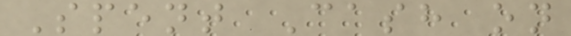Spent Cash on
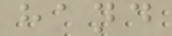hand
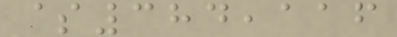$384,116
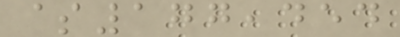$177,454
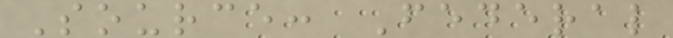Source: Federal
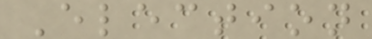Election
